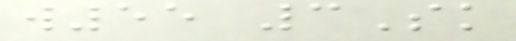w55 3Sk
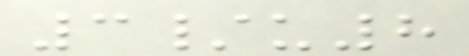3/u8
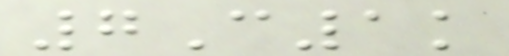7C1k
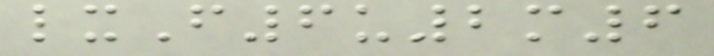lxF6u2m6
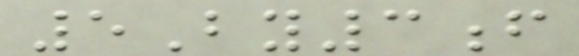5By3f
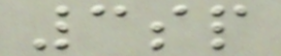3sp
